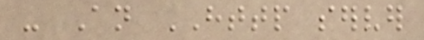- An HTTP server
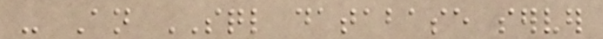- An SQL database server
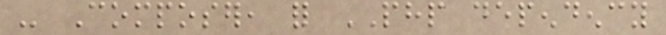- Composer, for PHP dependency
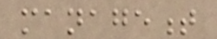management
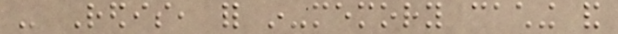- Redis, for in-memory caching and
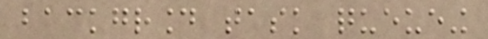background task queueing
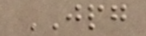JPG
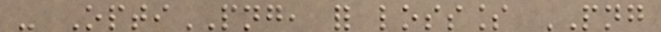- OptiPNG, for lossless PNG
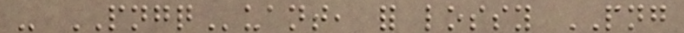- PNGQuant, for lossy PNG
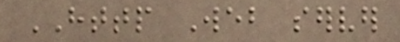HTTP Web server
